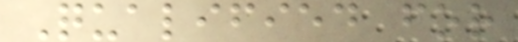Qualified for
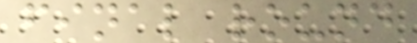final round
